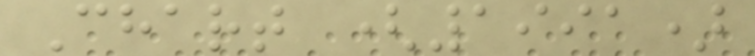Chart (1991)
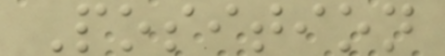Position
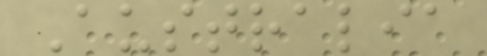Australia
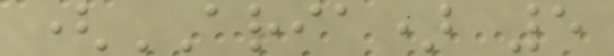(ARIA) 5
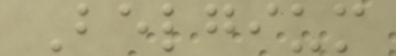Belgium
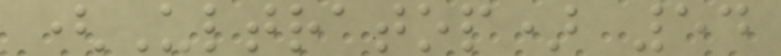(Ultratop) 54
